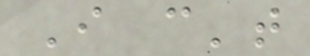I can't
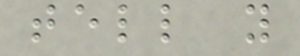tell you
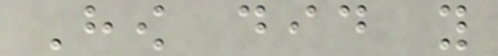How did you
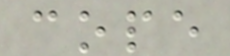cope
